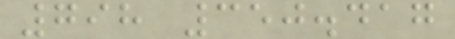798 350.417
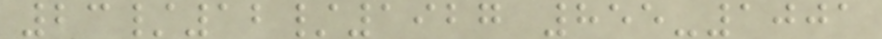23/12/1927 855-1001
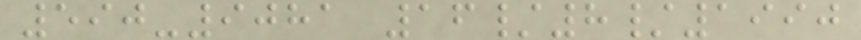590-9081 16/8/1990
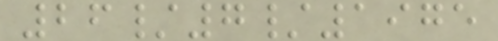26/7/1975
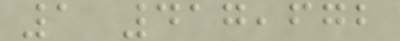1 417,672
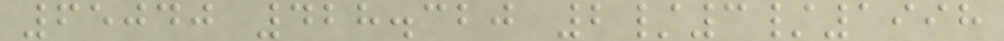65040 428.320 2/3/1998
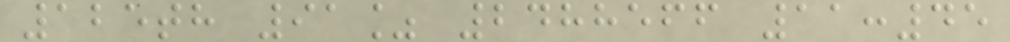125th 91% 2488566 11:45
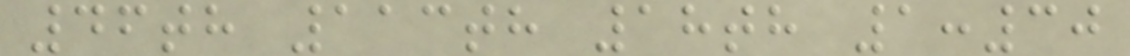46th 113th 18th 1:30
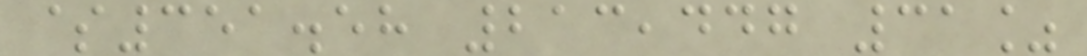$351.58 213,447 31%
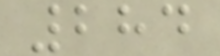284
